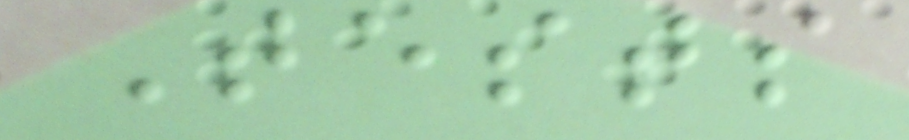Tests
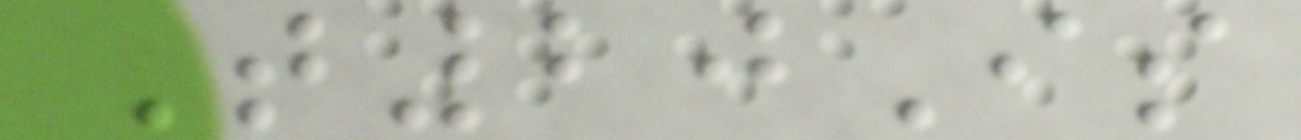T20Is
